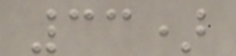33)
